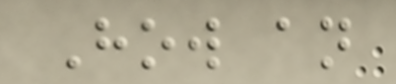How an
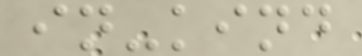in-kind
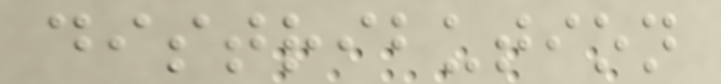distribution
